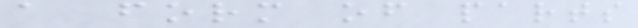a form of parts
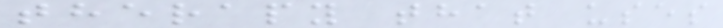therapy that uses
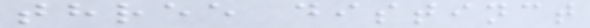three distinct
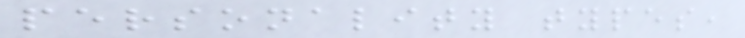personality types,
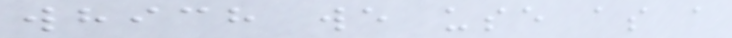which we use as a
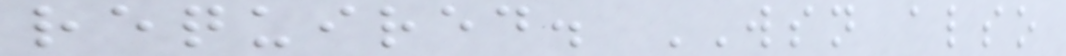required. WSN also
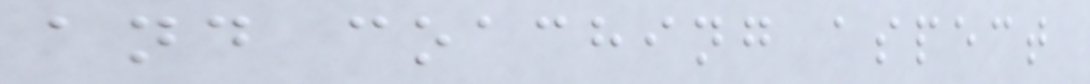and coaching aspect
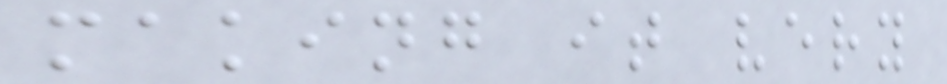making it very
